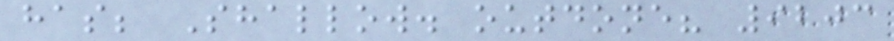has; Shallow. outdone? 9203
